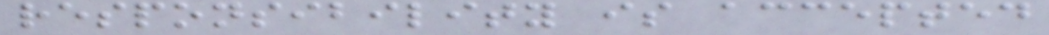responsibility is accepted
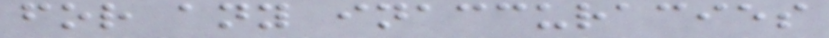for any inaccuracies
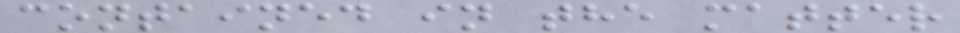contained in the matter
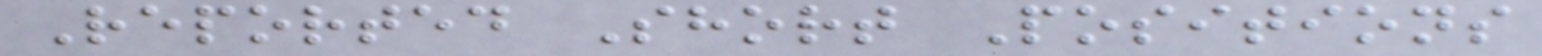Reported Short Positions
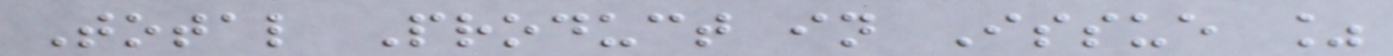Total Product in Issue %
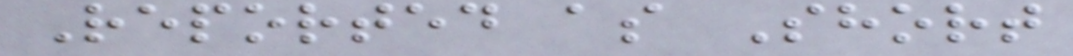Reported as Short
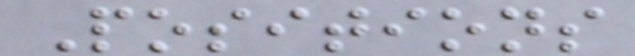Positions
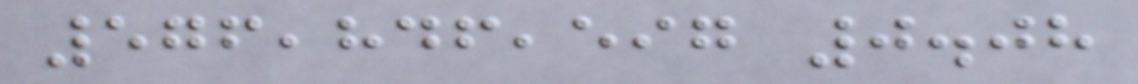576,846,597 0.08
